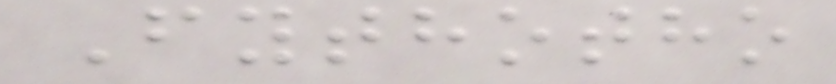Fythotho
